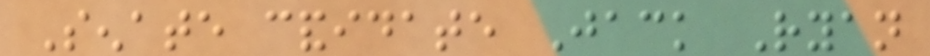Senate candidate Jack Ryan
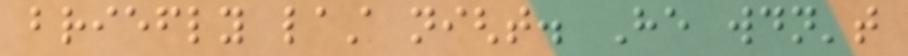briefly last night. He wouldn't
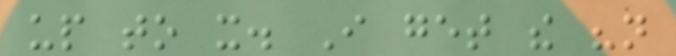up to it. I get the "not
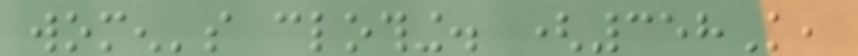women's clothing. (358K,
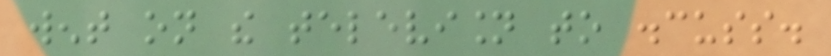went on the television to discuss.
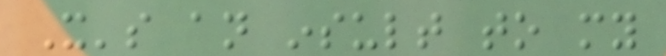It's an insult to my
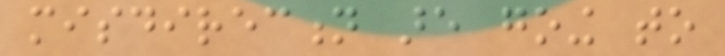misdirection are going to
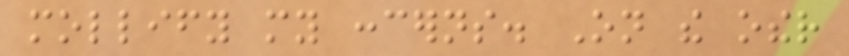mollify my concerns. On the other
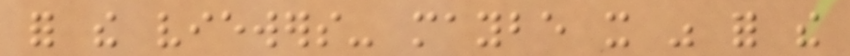for the viewers- maybe it was for the
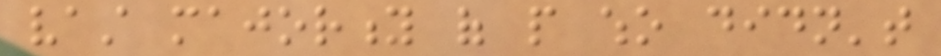vast majority of people who didn't
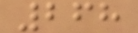268
